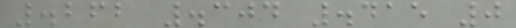.262 .304 .415 0
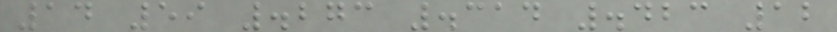14 59 .273 .314 .423 12
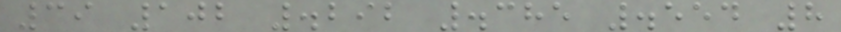39 102 .292 .385 .554 8
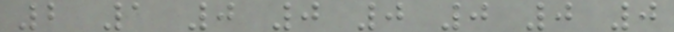2 1 0 0 0 0 0 0
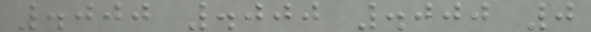.000 .000 .000 0
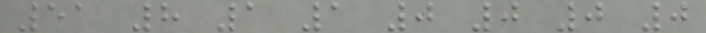51 8 1 1 0 0 0 0
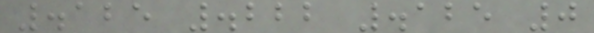.125 .222 .125 0
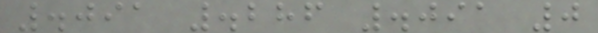.091 .286 .091 0
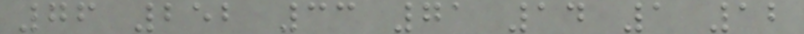76 252 33 71 14 1 12
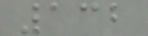132
